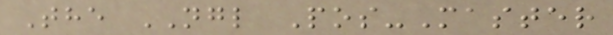The NGL Pos-Master
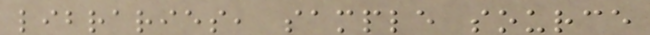libraries, sample source
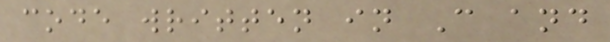code written in C and
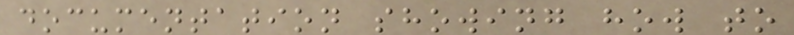documentation showing how to
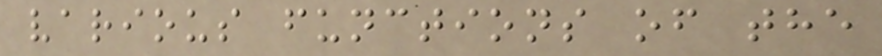various functions of the
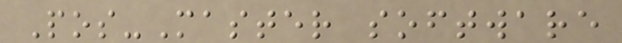Pos-Master software
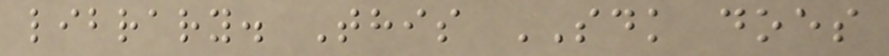library. This SDK does
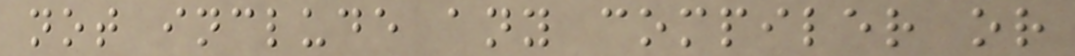not include any compiler or
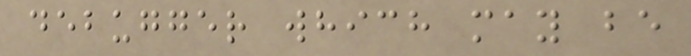debugger which may be
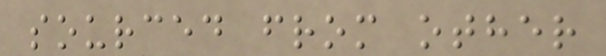sourced from other
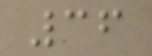36
